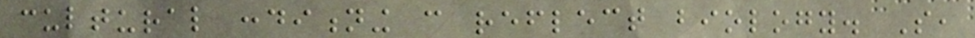cultural conditioning can reflect biology. So,
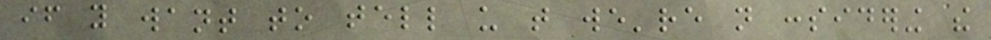if you want to tell us that we're not considering the
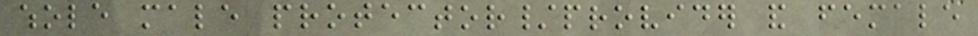whole male protector/provider and female
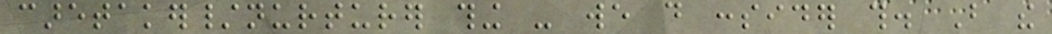caretaker/nurturer thing - we do consider this. But the
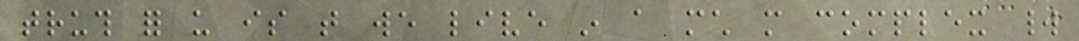truth for us is that we live in a much more complex world
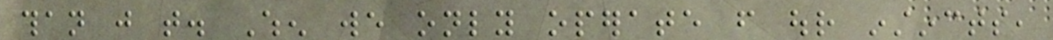than just that. When we only operate from our instincts,
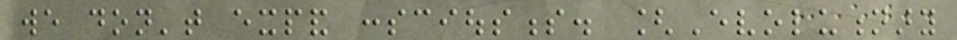we don't expand consciousness. [Evolutionary
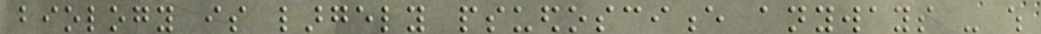biology is largely psuedoscience anyways - which
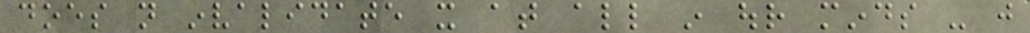does not invalidate it at all in our minds - just
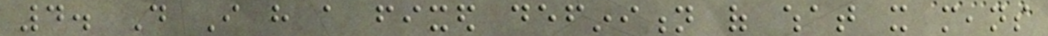4. Do I have a fixed definition of what it means
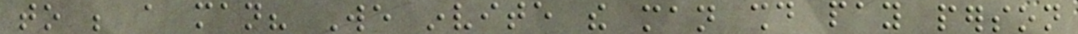to be a man? We invite the man should pay person
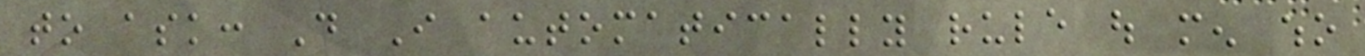to ask: Do I automatically rule out men who
